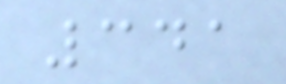341
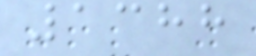1388
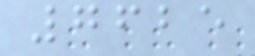7625
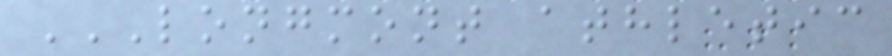LONGMONT ATHLETIC
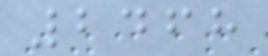2468
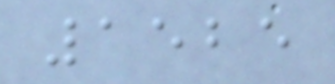1525
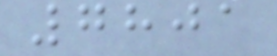7801
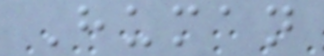Human
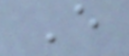E
